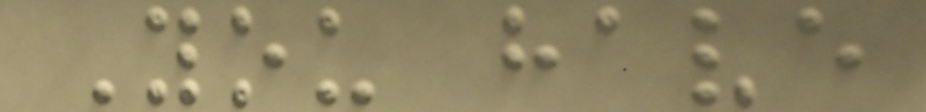You have
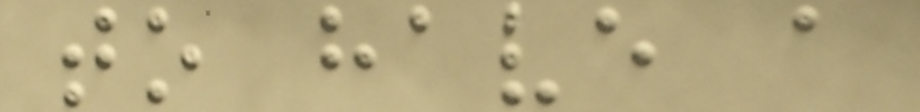to have a
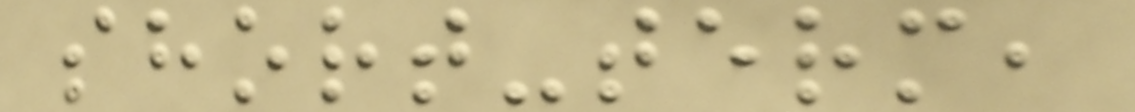short-term,
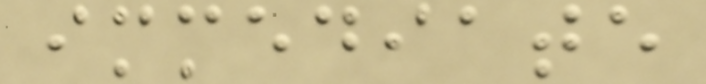immediate
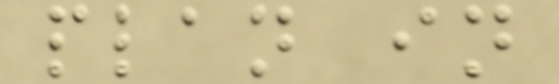plan in
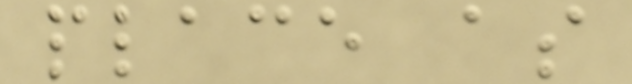place as
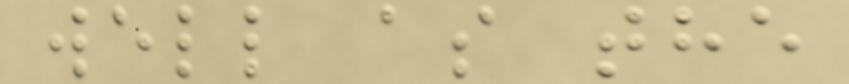well as the
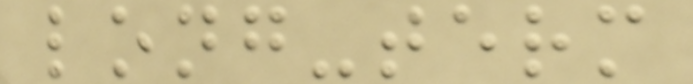long-term
